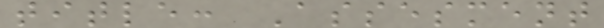title: Assesment
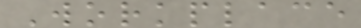Workplace
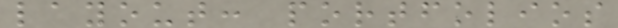layout: portfolios
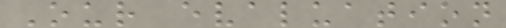Our evaluation
